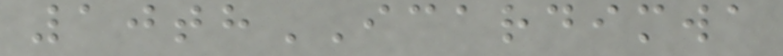10thICARDIMWA
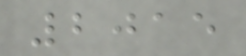2015
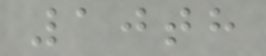10th
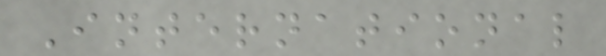International
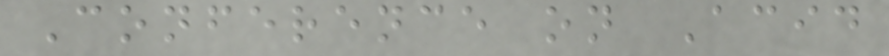Conference on Acid
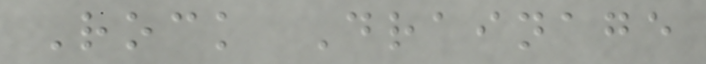Rock Drainage
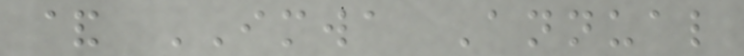& IMWA Annual
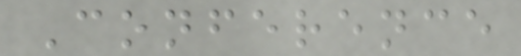Conference
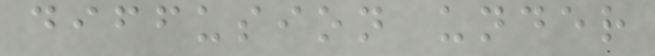diffusion under
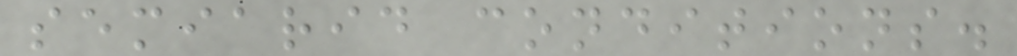semiarid conditions.
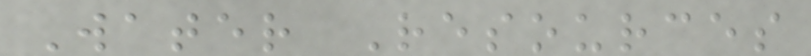Water Resources
